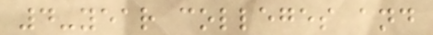4-year colleges and
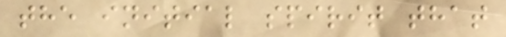the initial spirit that
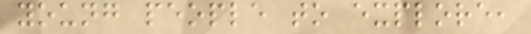young people to explore,
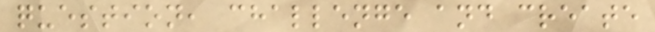question, challenge and create
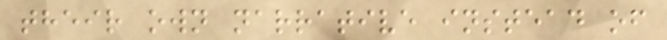their own narrative instead of
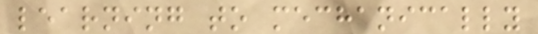learning to mechanically
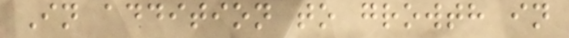In addition to growth in
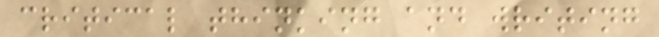critical thinking and writing
